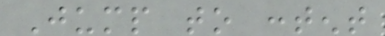Jump to content
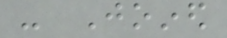- Joined
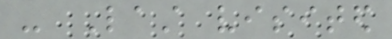- Last visited
